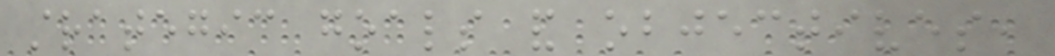strategic goals and objectives,
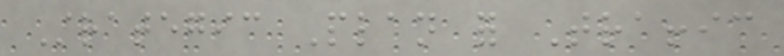Strategic Plan for Traffic
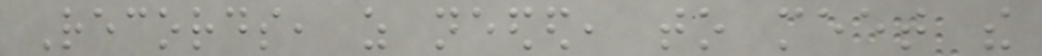Records, as needed, to meet the
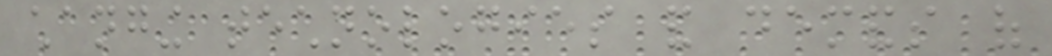changing technologies and demands of
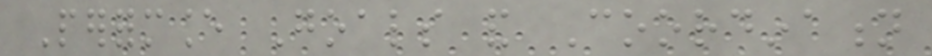Performance Goals and Coordination
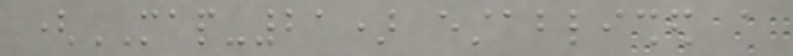(MAP-21) established a
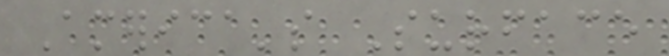America's Surface
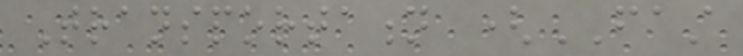Transportation (FAST
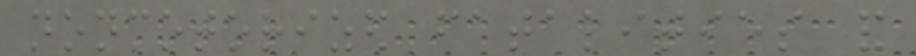nonmotorized fatalities and
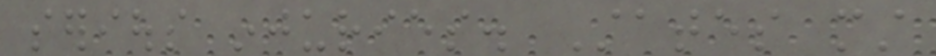serious injuries. States must
